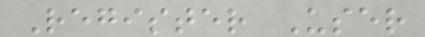Register User
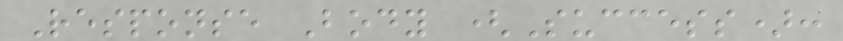Response Body (Success):
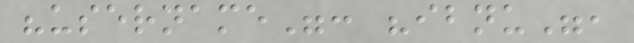"username": "ibnu",
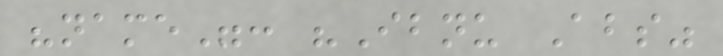"name": "Ibnu Abs"
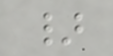}
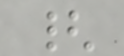{
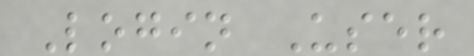Login User
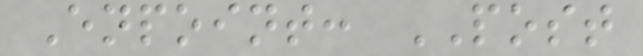Enpoint: POST
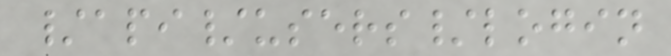/api/users/login
